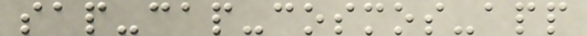sap-cap-cosmos-app
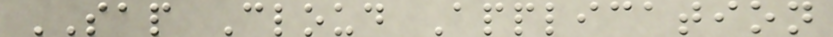SAP Cloud Application
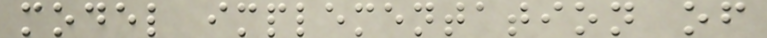model implementation of
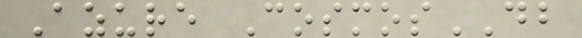Azure CosmosDB
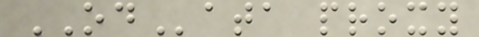OData proxy
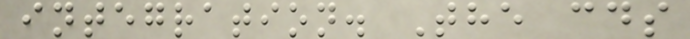integration. The cds
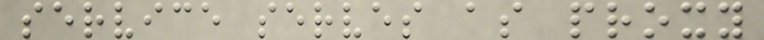service serves as proxy
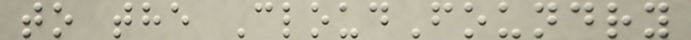to the CloudFoundry
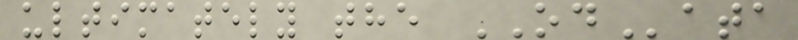ultimately the OData
